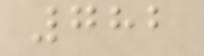782
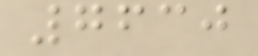7630
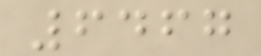6467
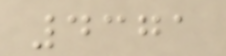4371
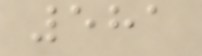581
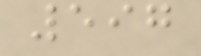597
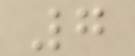7
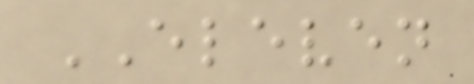ELEVEN
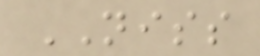NISS
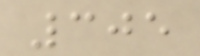305
